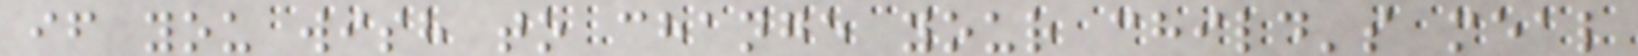if you wish to change your child's meal
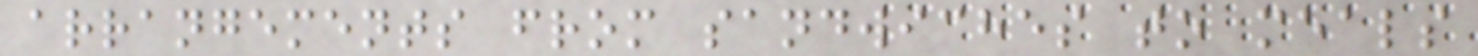arrangements from sandwiches to meals
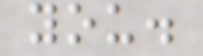you.
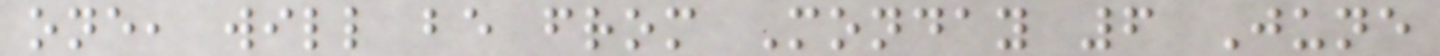one, will be from Monday 6 June
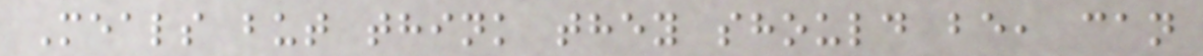Meals but think they should be, can
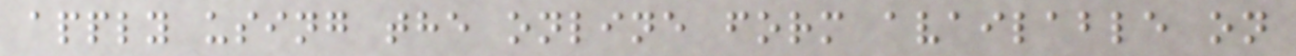apply using the online form available on
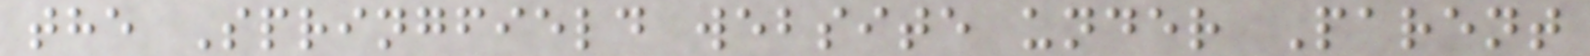the Springfield website under Parent
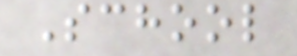School
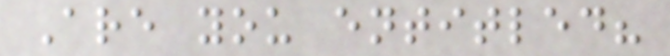Are you entitled?
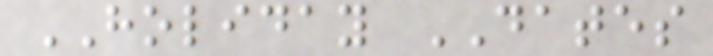HOLIDAY DATES
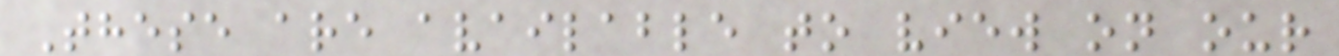These are available to view on our
